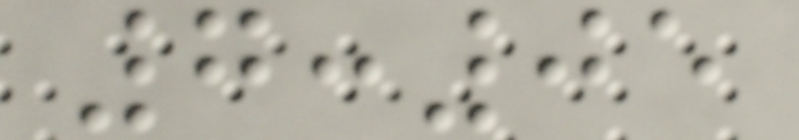7:05
